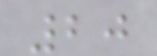20
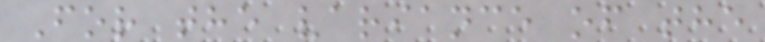For the variance of the
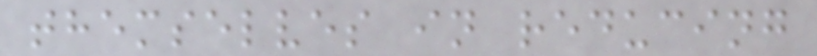themselves in reducing
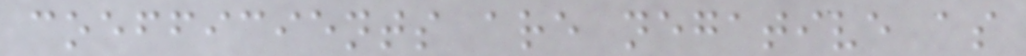coefficients are negative as
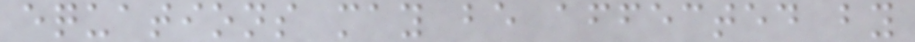equations may be affected by
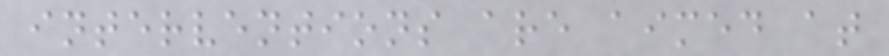interventions are aimed at
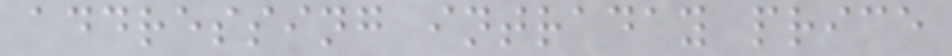addressing intraday price
